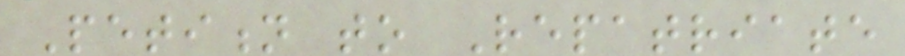Petition to Repatriate
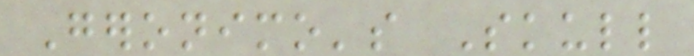Geronimo's Skull
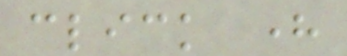click here
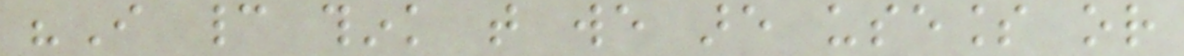"I cannot think that we are useless or
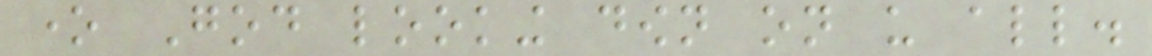one God looking down on us all.
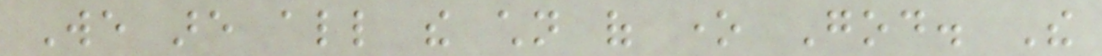We are all the children of one God. The
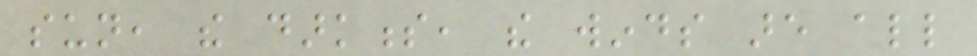sun, the darkness, the winds are all
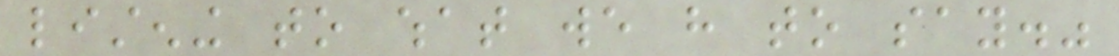listening to what we have to say."
